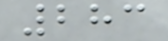283
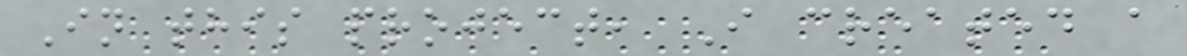In this project, I created a
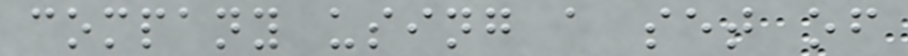company using a set of
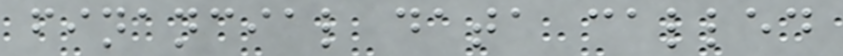financial data called
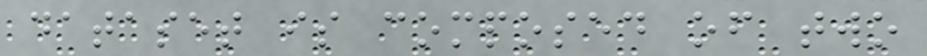dataset is composed of two
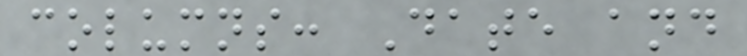columns: Date and
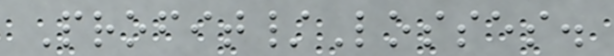Profit/Losses.
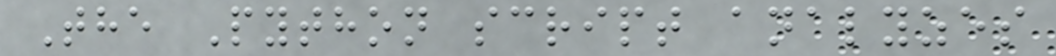The Python script analyzes
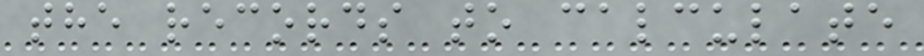the records to calculate
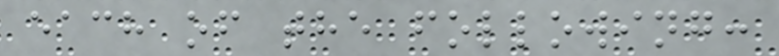each of the following:
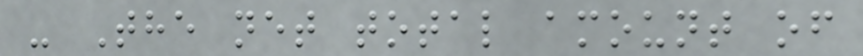- The net total amount of
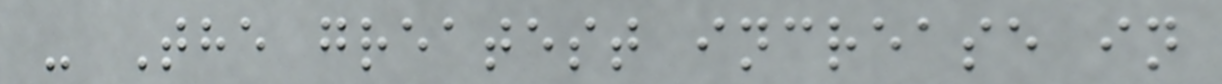- The greatest increase in
